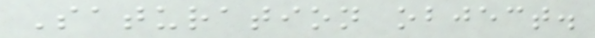Saturation object.
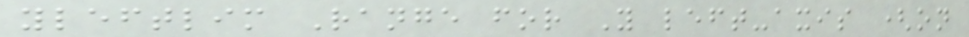yleftlim Range for Y left-axis (on
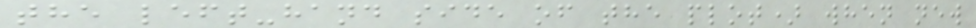the left-hand side of the plot) when new
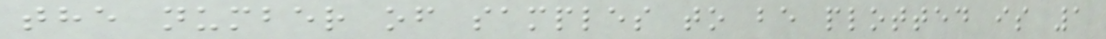the number of samples to be plotted is 1
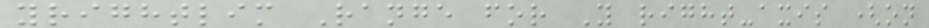yrightlim Range for Y right-axis (on
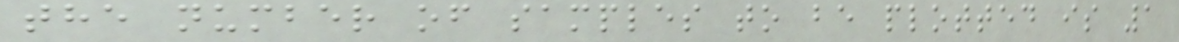the number of samples to be plotted is 1
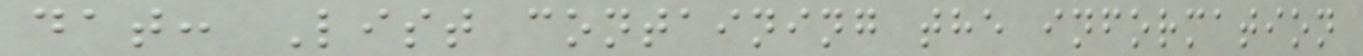dat: List containing the information
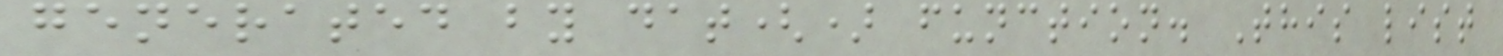generated by dat() function. This list
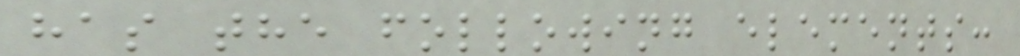has the following elements:
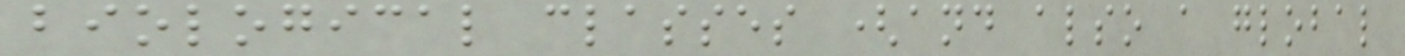biological classes (and also a global
